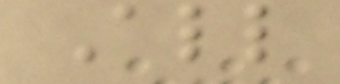All
